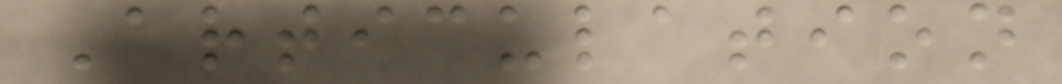Articulation
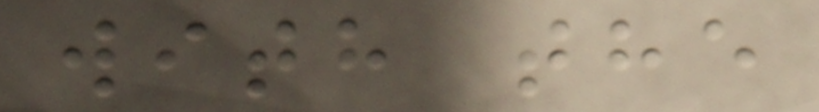with the
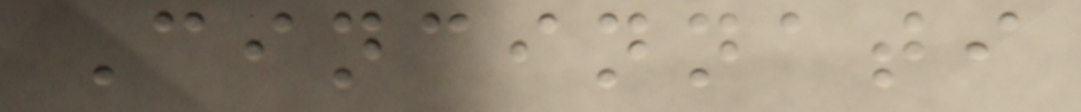Cincinnati
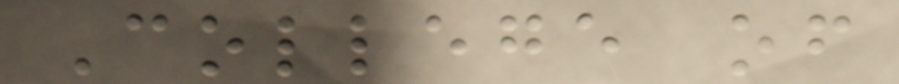College of
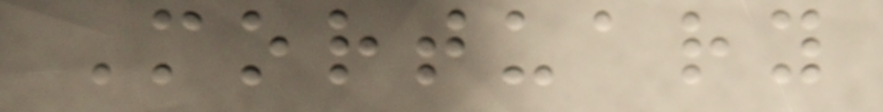Mortuary
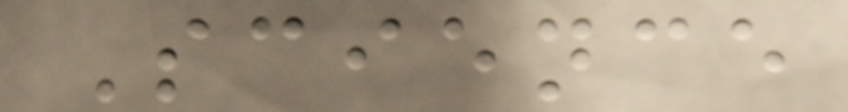Science
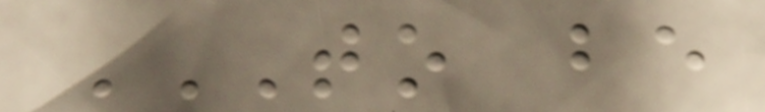TO BE
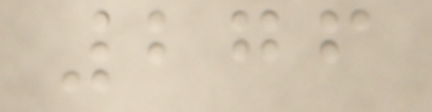276
